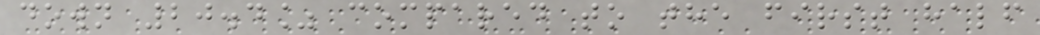down 20.4% compared to the first half
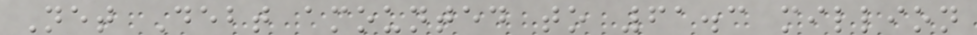Net Debt amounted to 61.3 million
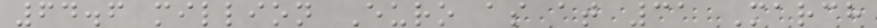64.6 million Euro as at 31 March
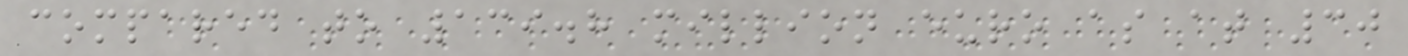compared to 139.8 million euro as at 30
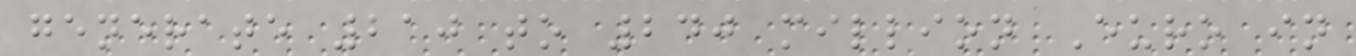generate 210 to 240 million Euro in
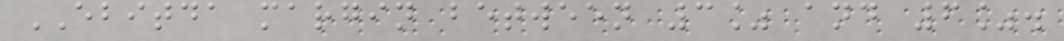EBITDA margin between 3% and 6%.
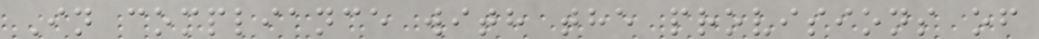In compliance with the provisions of
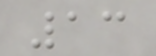13
